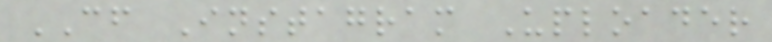CF Instagram Uploader
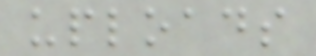uploads
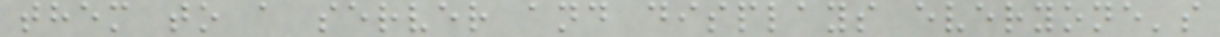them to a server and displays everyone's
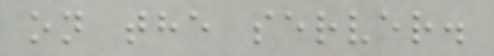on the server.
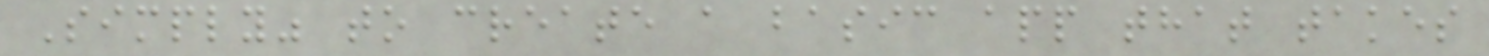Simply" to create a basic app that takes
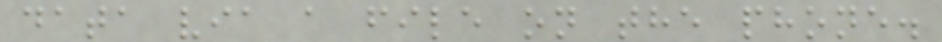data via a file on the phone.
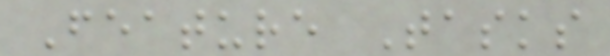Feature Tasks
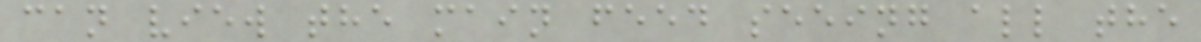can view the main feed seeing all the
